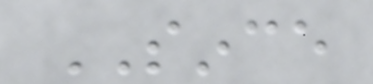SINCE
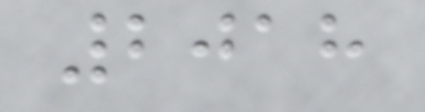2018
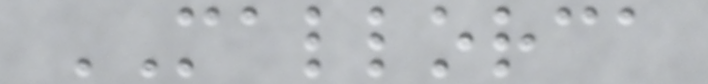MALLORCA
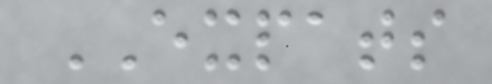EXPATS
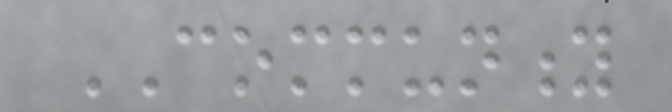COMMUNITY
